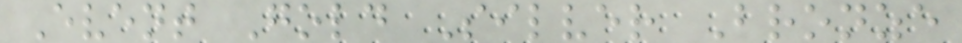Event Gold Silver Bronze
